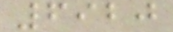6920
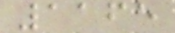1165
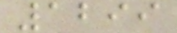1299
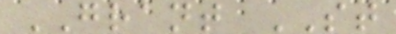GRANT ST
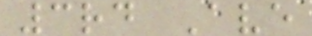3rd Ave
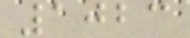1023
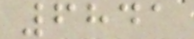6841
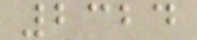2324
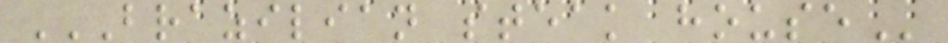BRAZILIAN STEAK HOUSE
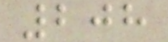208
